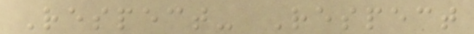Respect- Respect
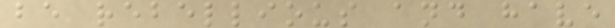be rebellious and have
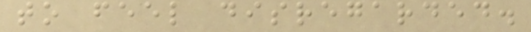to feel disregarded.
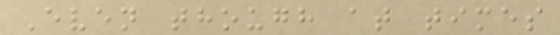Even though at times
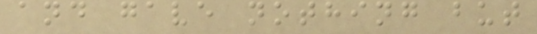and gave nothing but
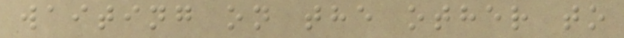waiting on the other to
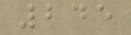245
